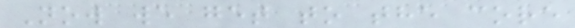Now we get to the core
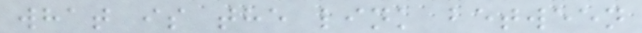what is the link between
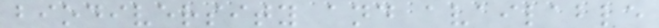biodiversity and available
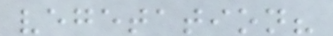vegetation?
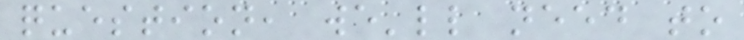question, we'll need to
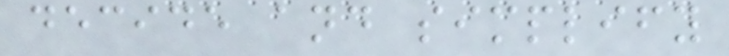decide and simplify
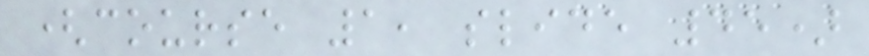(course 1, slide 45)
